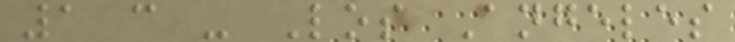1 c - Los Angeles
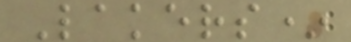Lakers*
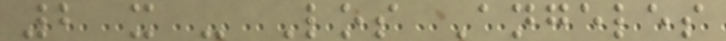2 x - Los Angeles
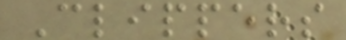Clippers
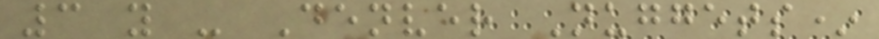3 y - Denver Nuggets*
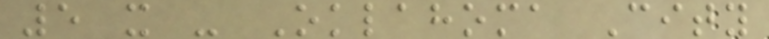5 x - Oklahoma City
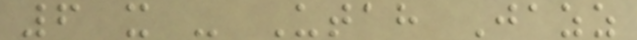6 x - Utah Jazz
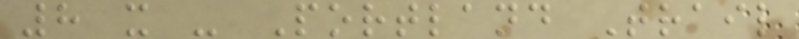8 x - Portland Trail
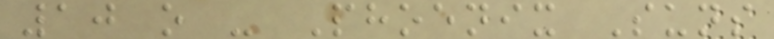10 o - Phoenix Suns
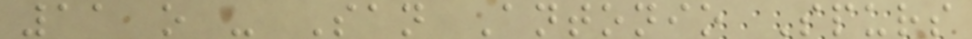11 o - San Antonio Spurs
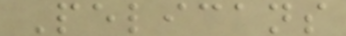Pelicans
